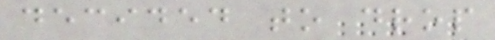decided to drop
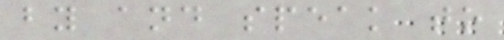by and speak to
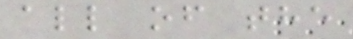all of the
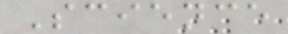Science
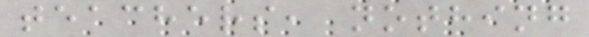teachers, nothing
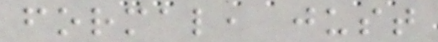formal, just
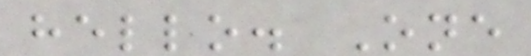hello. One
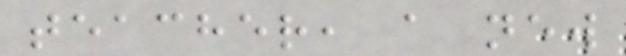teacher, a new
